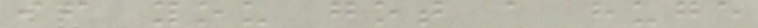if you got a huge
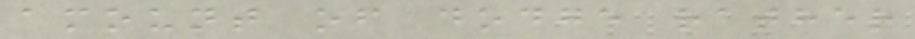amount of dodge rather
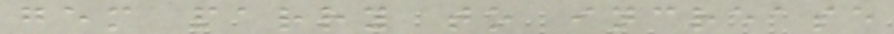gem parry to increase
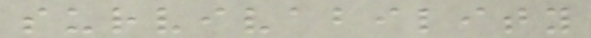survivability
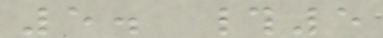5. #5
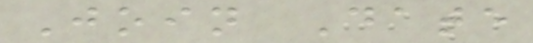Join Date
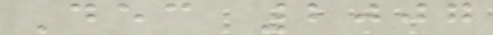Dec 2007
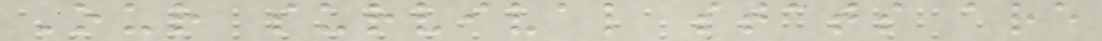Our survival stats are
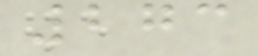273
